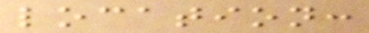location:
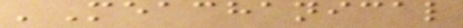'Meachanical
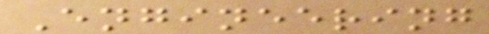Engineering
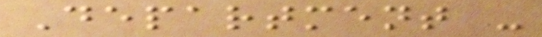Department -
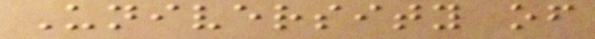University of
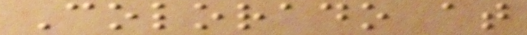Colorado at
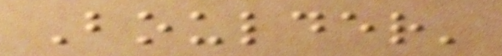Boulder'
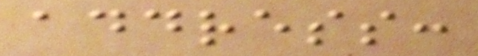address:
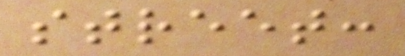street:
